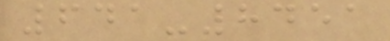641-8451
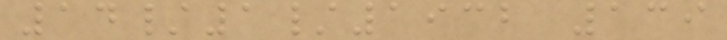14/1/1932 139
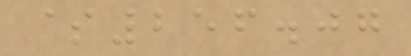$256.07
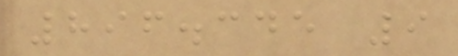896.345 9
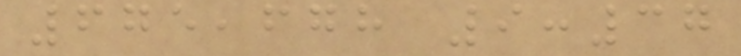675,678 9:37
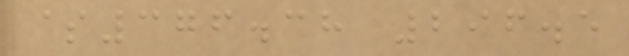$376.38 296.5
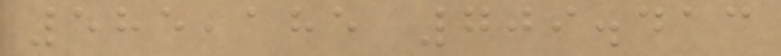585,185 709.413
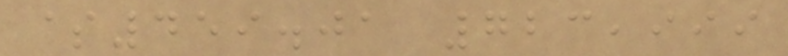$459.01 723,999
